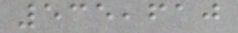535,610
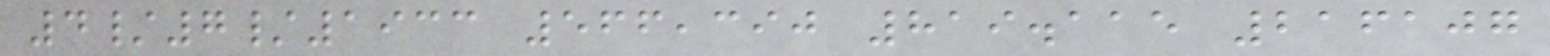4/7/1933 566,390 819.115 216107
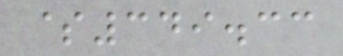$349.33
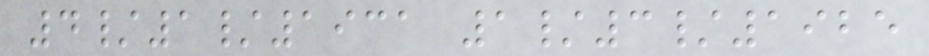4/1/1931 1/3/1925
